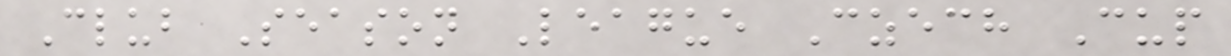Club Season League Czech Cup
